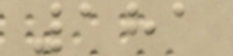181
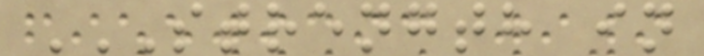STRENGTH IN
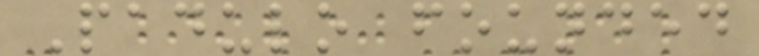Padulo founded
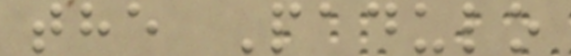the Padulo
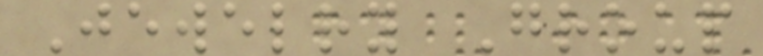Jewelry Group
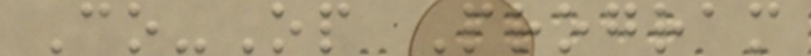Co-Op Program
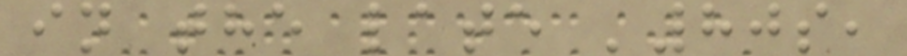in the late '80s,
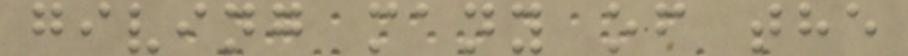giving many of the
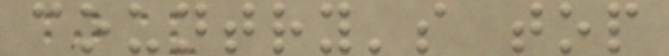country's top
